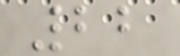22
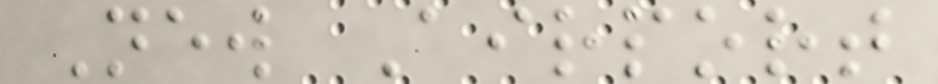New Airport
